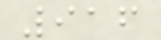916
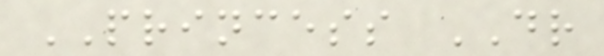PRINCESS DR
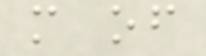m of
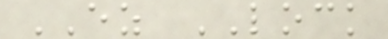EZ LOCK
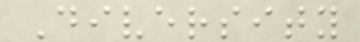Diversity
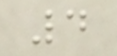4
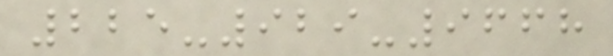225-929-9668
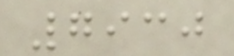7930
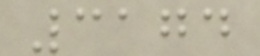3174
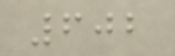602
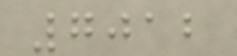7012
